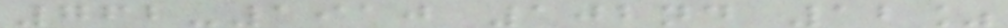762-1910 102nd 12%
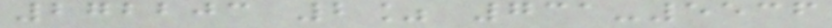272203 2% 731-5536
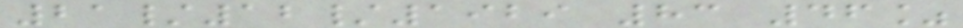21/12/1929 83 46%
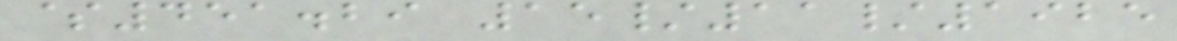$451.29 15/11/1925
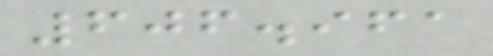606.961
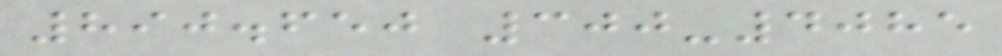890.650 300-4085
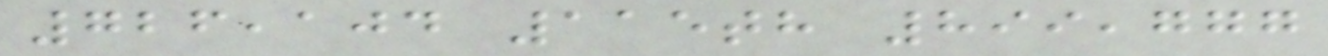726,104 115th 899,777
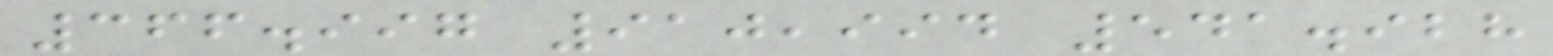366.997 910,994 541.928
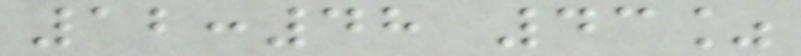12:48 43%
